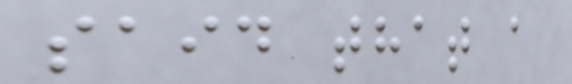said that a
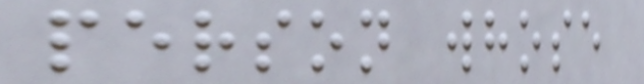person whose
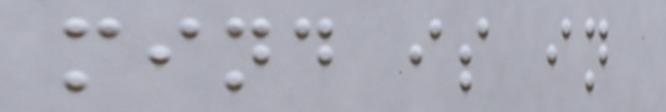mind is in
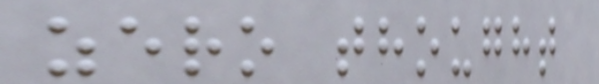zero thought
